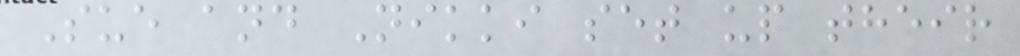Sue and Nikki set up their
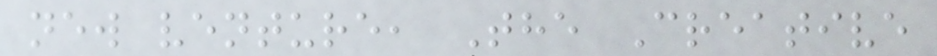new venture, The Creative
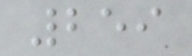259
